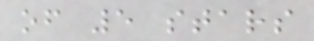of 5 stars
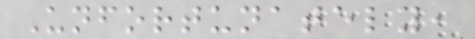Unfortunately,
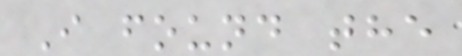I found the
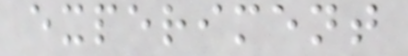experiment
